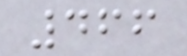466
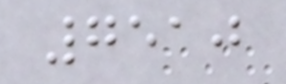7510
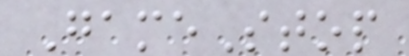GameStop
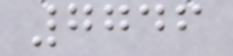7746
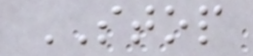STOP
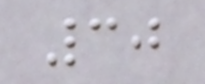30
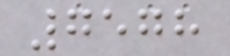7578
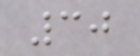30
